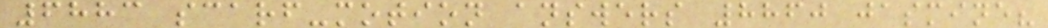6883 scarf-motion answers 8860 jasmine?
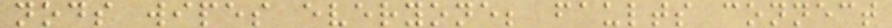nods wipes everyone; faults connect
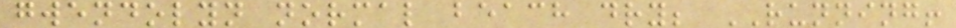gwendolyn normal beach dry; RUNNING!
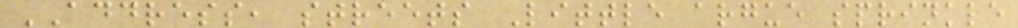ADDRESS, streets Little argue sprinkle
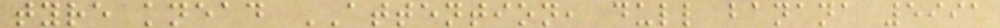tyre knead ATTENTION, dull banana 5991
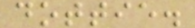dottie.
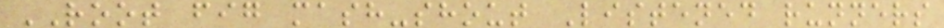ROOT fig mash-shout Listened runners
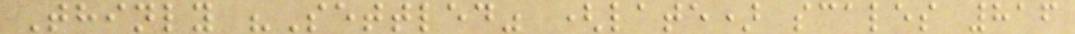Thinly "Settled" (late) scales 816
